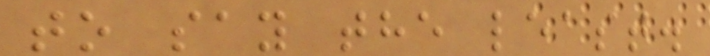to say the least.
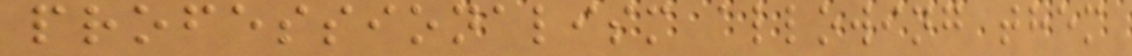professionalism allowing them
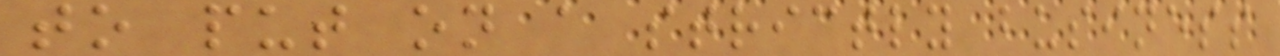to put on a strictly business
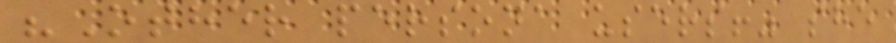"Other persona users!" she
